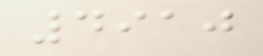4910
